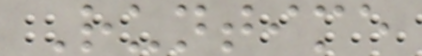Runtime
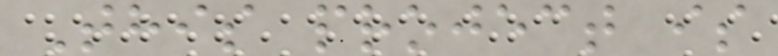This project is
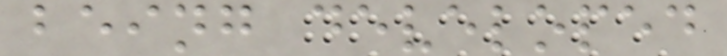being developed
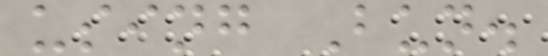using Bun.
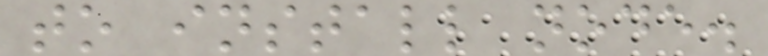to install node.
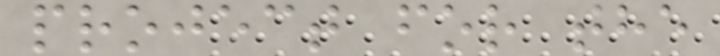project for the
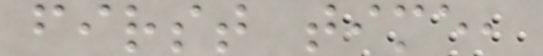first time,
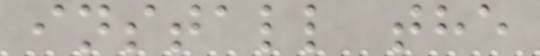install the
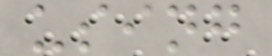using
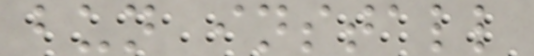bun install
